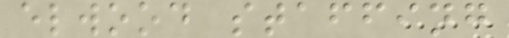elwood staffing
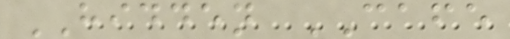HIDDEN CAFE
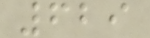629
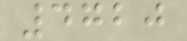4720
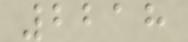2218
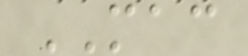MAC
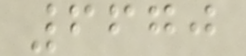6670
